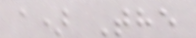a) The
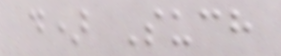d) Such
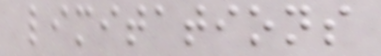limitations
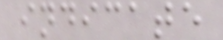indicate
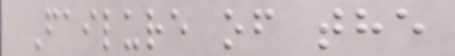Failure of the
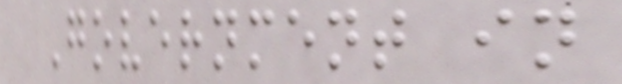Government in
